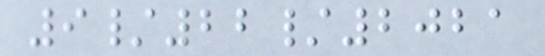9/22/2021
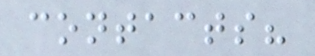contacts?
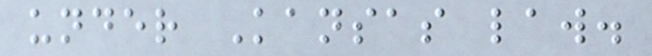under Kansas law.
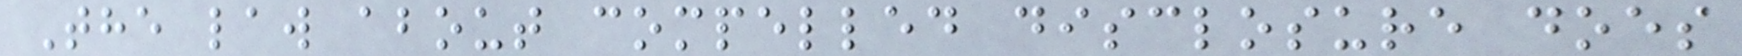The law about compelled disclosure does
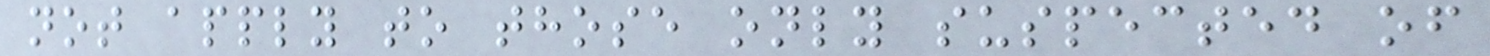not apply to those only suspected of
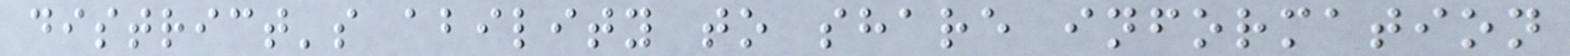district's ability to share information
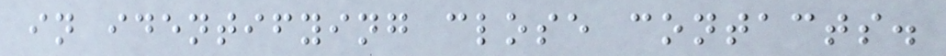in identifying close contacts.
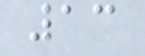13
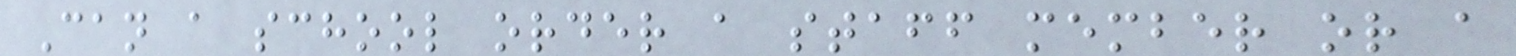Can a school order a staff member or a
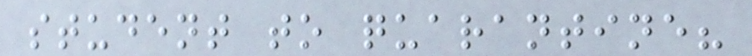student to quarantine?
